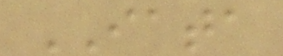IATA
